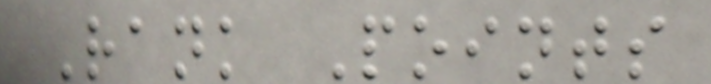Rank Points
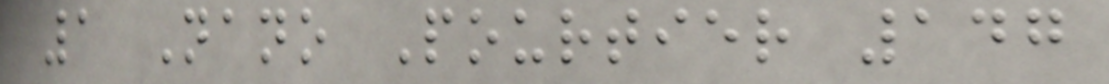1 Nano Pourtier 147
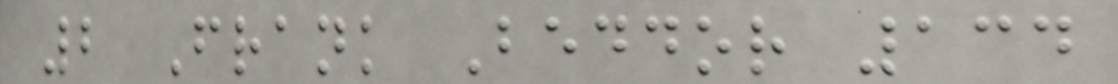2 Frank Beddor 134
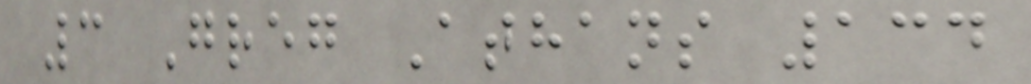3 Greg Athans 134
